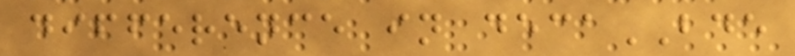difference in decaBDE
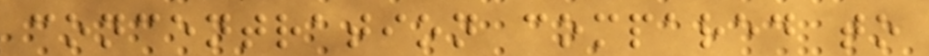concentration compared to
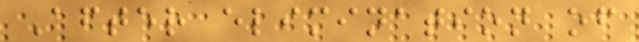After elimination of
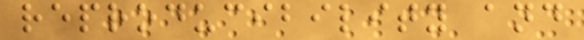reproducibility and
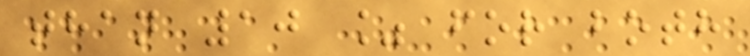than 10 % for both
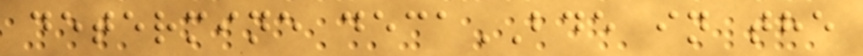determine decaBDE in the
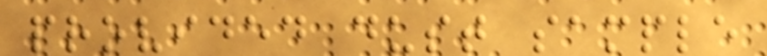provided dust sample
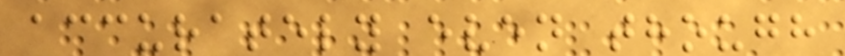accurately even though
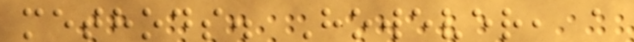methods. However, a
